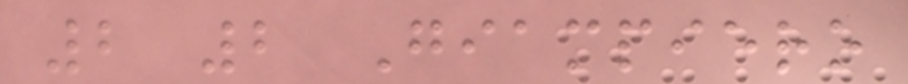2 2 Giampiero
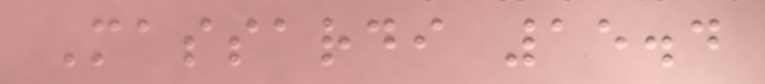Massardi 15.4
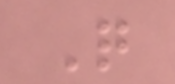Q
